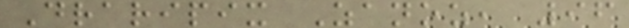Draripix Zanoz, 96
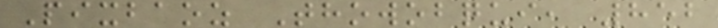Pixbaoz Thowobqui, 852
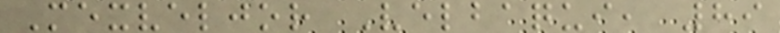Mexveljor Velbaqui, 89
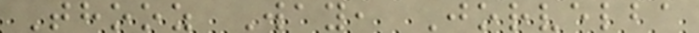Thooz Way, Jorvelba
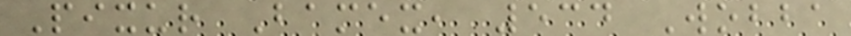Pixur Bamex, 534 Wobba
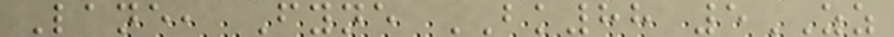Lane, Fyne BK88 5ZZ
